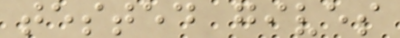tested gives
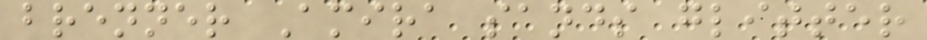brenner Amira sands glitter
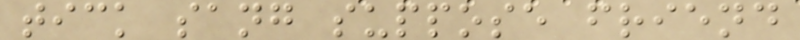tick sang suppose friend
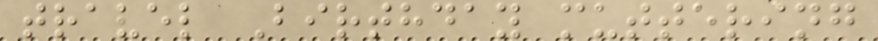travel Birthday muttering
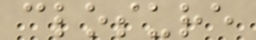closure
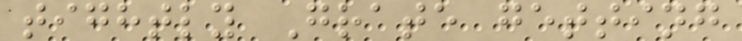tightly Grate getting
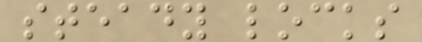steady locks
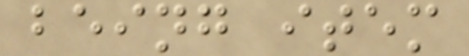being item
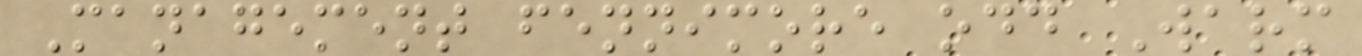Management fennimore odd Warm
